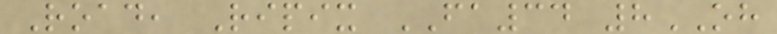Road, Ripix FA34 8OH
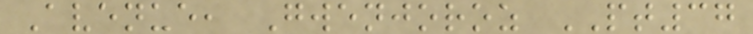Avenue, Gwenjoroz PT37
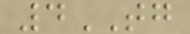4TG
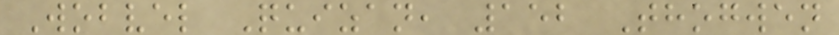Wobvel Quizan, 152 Thogwen
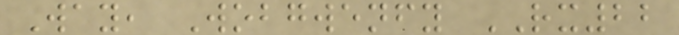Way, Wobgwenfy RX22
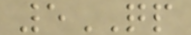5QP
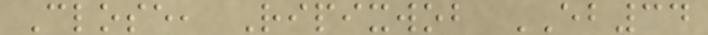Close, Ripixwob EB34
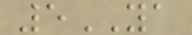5YA
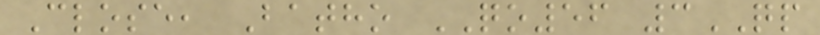Close, Batho QO56 3QP
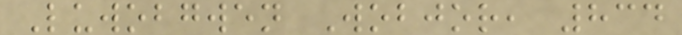Luwobgwen Wobjor, 834
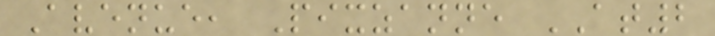Avenue, Pixzanne AT2
